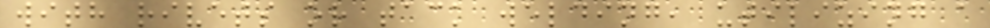with rivets or tack welding, utilizing a
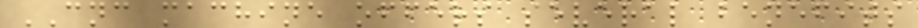CNC machine offers several benefits
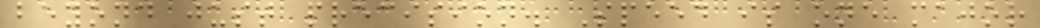beyond just precision. Speed is one major
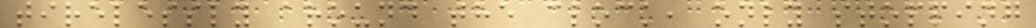tirelessly around the clock, only stopping
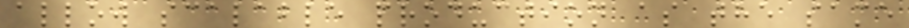allow scalable production as the same
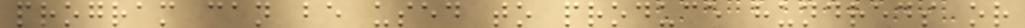program can be used to produce hundreds or
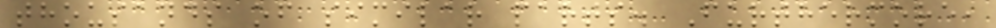thousands of similar parts. Furthermore,
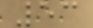53
